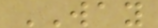WAY
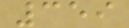359
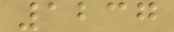1237
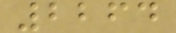2264
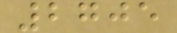2705
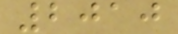2010
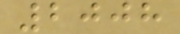2008
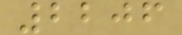2206
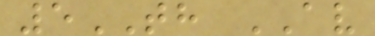5TH AV
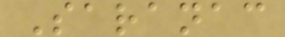Saranac
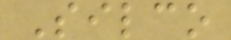Silco
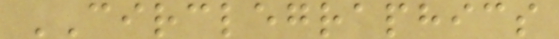CIRCLEGRAPHICS
